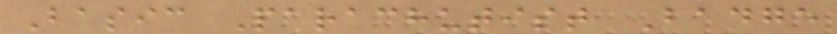Basic Parachutist Badge
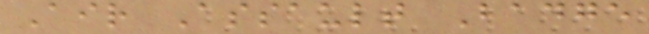Air Assault Badge
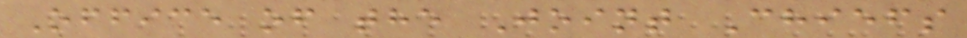Office of the Joint Chiefs
